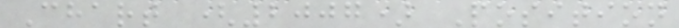Chart (2007) Position
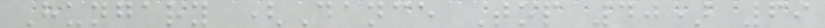Hungary (Dance Top 40) 69
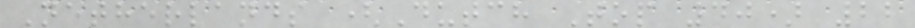Netherlands (Dutch Top 40) 22
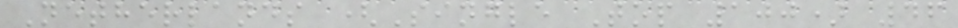Netherlands (Single Top 100) 46
